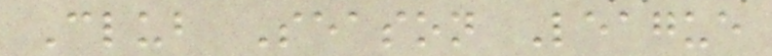Club Season League
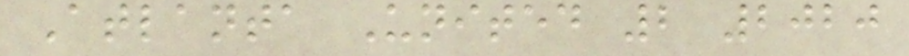Atlanta United 2 2020
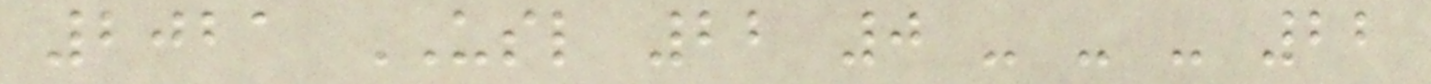2021 USL 22 0 - - - 22
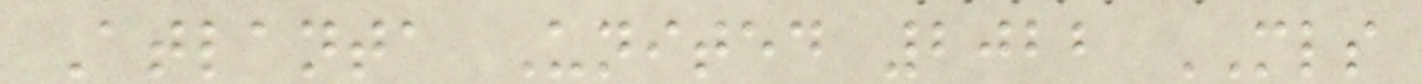Atlanta United 2022 MLS
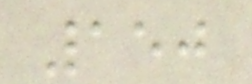150
